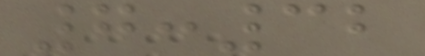7:32
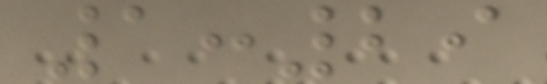1:29
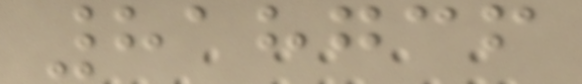818736
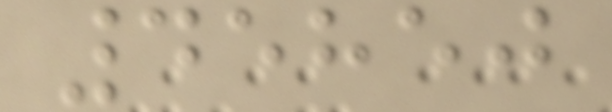45850
